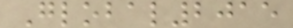Global2015
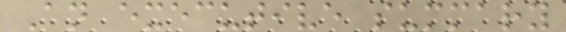An executive summary
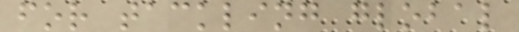for tackling global
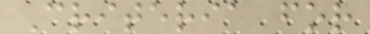Criteria for
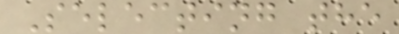Selecting the
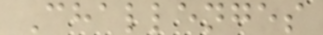Challenges
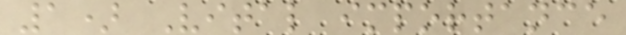1) Vital importance
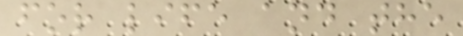for life and the
